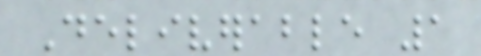Deliverable 1
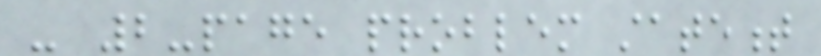- 2-page problem statement
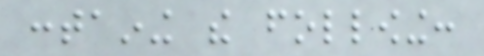containing the following:
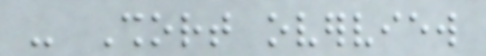- Short overview
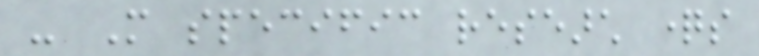- More specific research questions
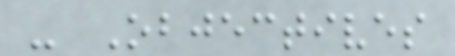- Objectives
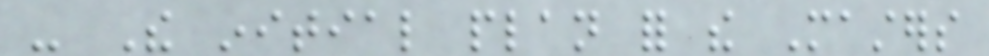- The initial plan for the Masters
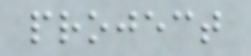project
